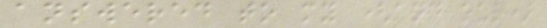answered to my (and our)
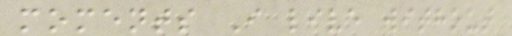moments I live without
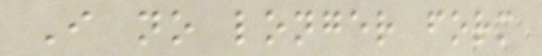I no longer form
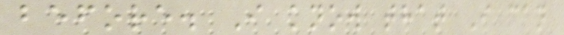before. I know that I can
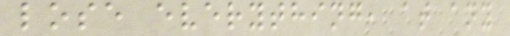lose everything, at any
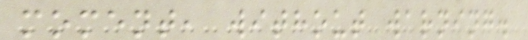moment, without warning.
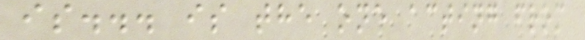is... is the one acting from
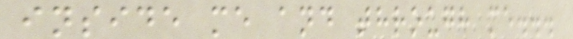inside me and through me...
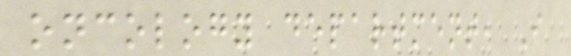oncology department, I
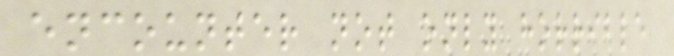encounter not only horrible
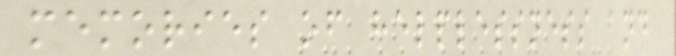memories of helplessness and
